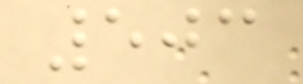503
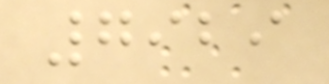7929
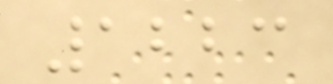1223
